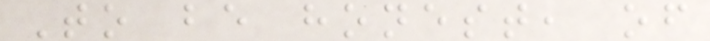To be honest, of
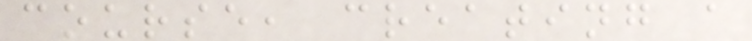course, creating a
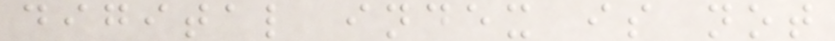digital index is not
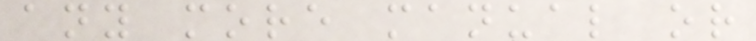any more manual or
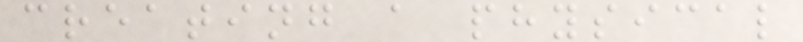creating a physical
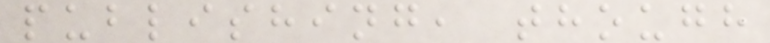publishing, though
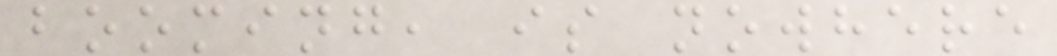booming, is nowhere
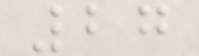27
